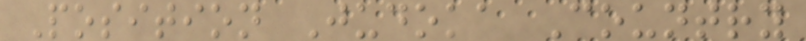Position Judoka Country
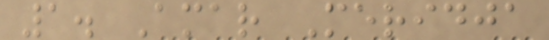1. Amar Meridja
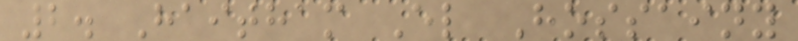2. Haitham El Hossainy
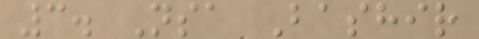3. Nsa Bashir
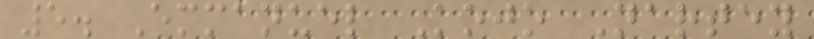5. Emmanuel Kojo Nartey
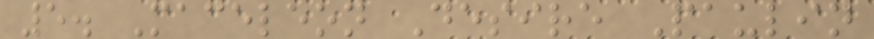5. Maceleon Desire Paulin
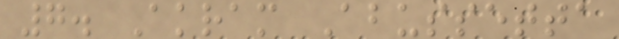7. Akram Abussetta
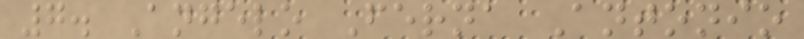7. Angelo Ferna Antonio
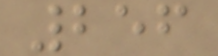256
